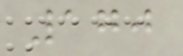170
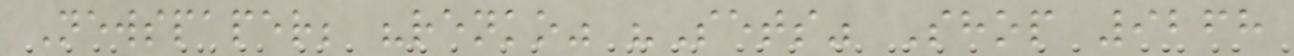Newspaper; "renko" "Sets" Shop 9268
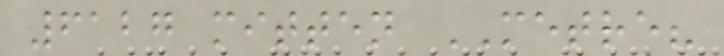6127 mitten METRE?
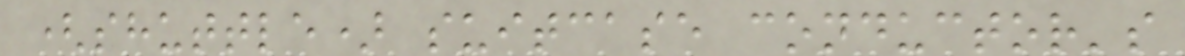(shuttle) suitcase conductor's
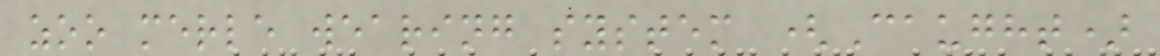zoo merle wearing system (Caught)
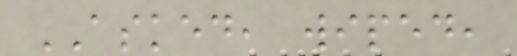ASKED, wiped,
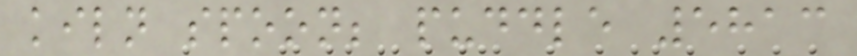kiln spoon; puddle 5813
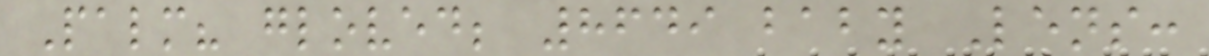Palm? gloved; 8649 baby Lens:
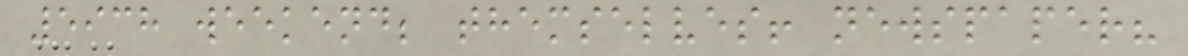5938 weekend; themselves! newspaper?
